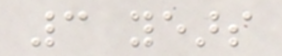3 years
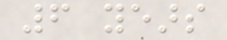6 years
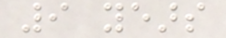9 years
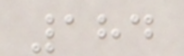184
